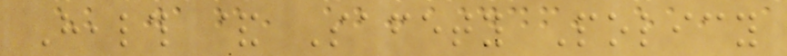Health & Safety Policy
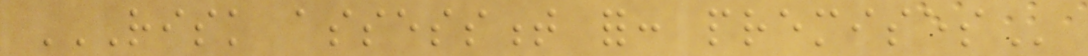RISK ASSESSMENT FOR: PREMISES
